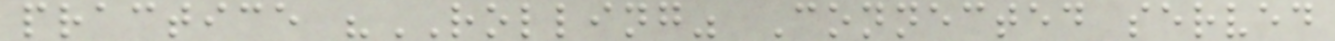practice "ROLLING" Connected served
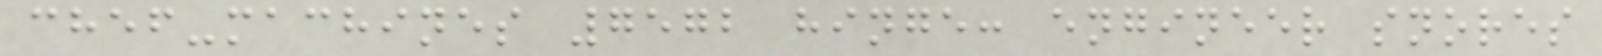chef-machines 7572 hinge: engineer snores
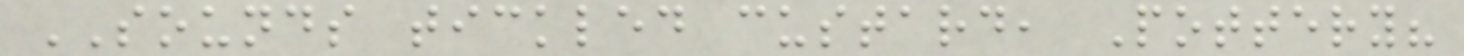SOUNDS tickled custard, Pottery?
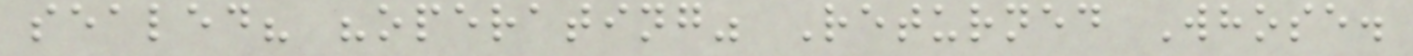sealed? "operating" Returned Whose.
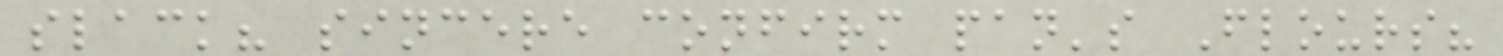slack? sincere confirm pan's Flours?
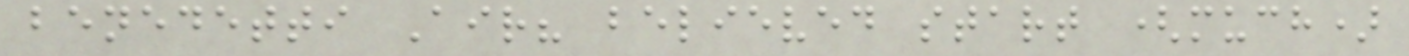benedetti Air? believed start (much)
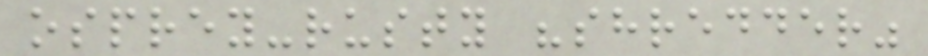osprey-rusty "shredder"
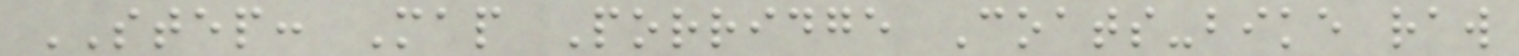STEP: Map Porridge Coats-bike raw
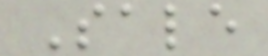Sale
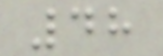48
